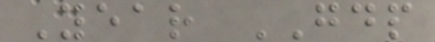Year GDP
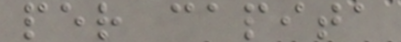per capita
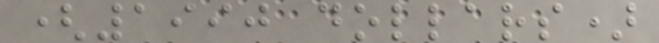(1990 dollars)
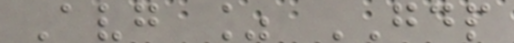Avg % GDP
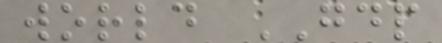world GDP
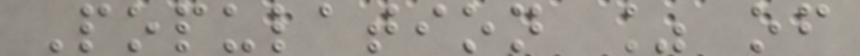Population % of
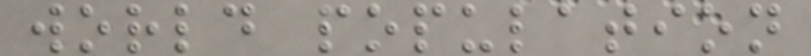world population
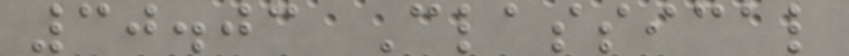30.03 Classical
